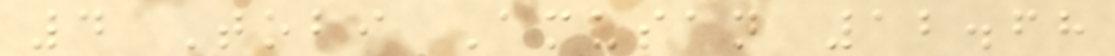4 Tobi Amusan 12.68
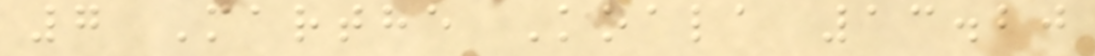7 Marthe Koala 13.20
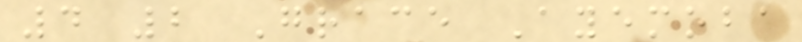4 2 Grace Ayemoba
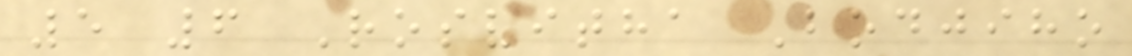5 6 Rosvitha Bodjiho
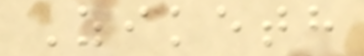Ziketh
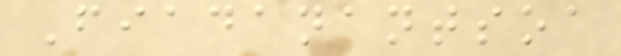Fiadanantsoa
